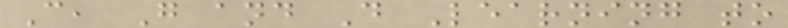C, G and D Learning to
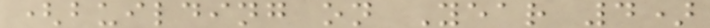(building on Year 4)
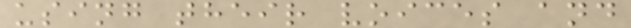using their voices and
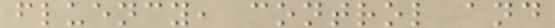fluency, control and
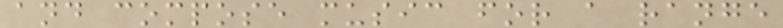and compose music for a range
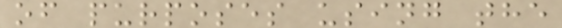of purposes using the
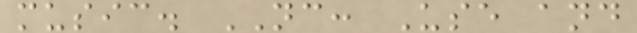music. NC: Use and
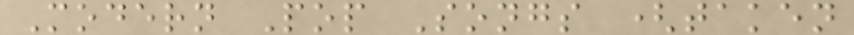Modern Pop Songs (taken
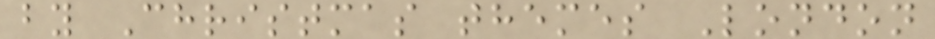by Christmas themes London
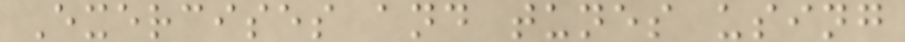Exercises and tunes using
